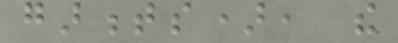garments), the
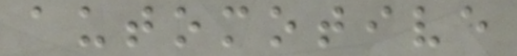automotive
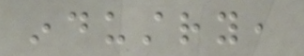industry,
